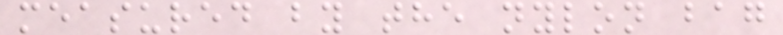measured by the nylon bag
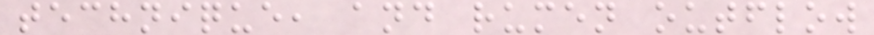technique, and rumen outflow
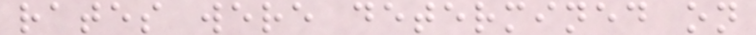rates were determined on
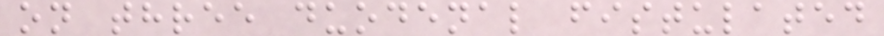on three duodenal fistulated
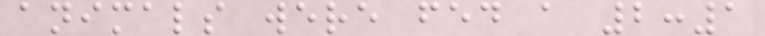animals were fed a 2:1
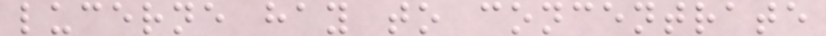lucerne hay to concentrate
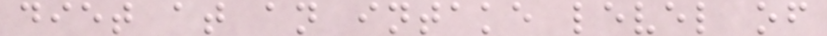diet at an intake level of
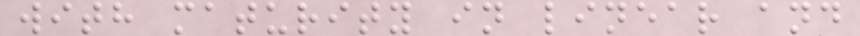with maturity in linear and
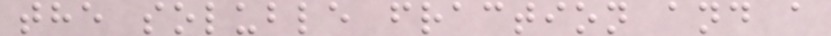the soluble fraction and a
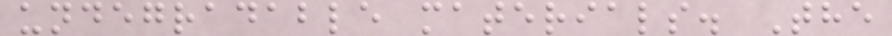undegradable materials. The
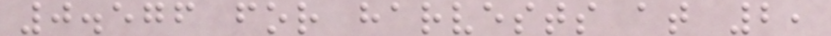0.576 for harvests at 2,
